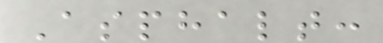Asphalt:
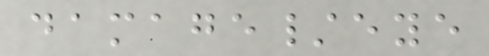damage/eye
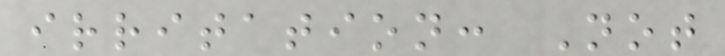irritation: Not
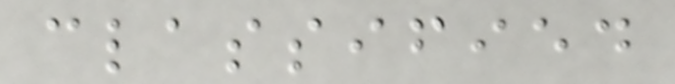classified
